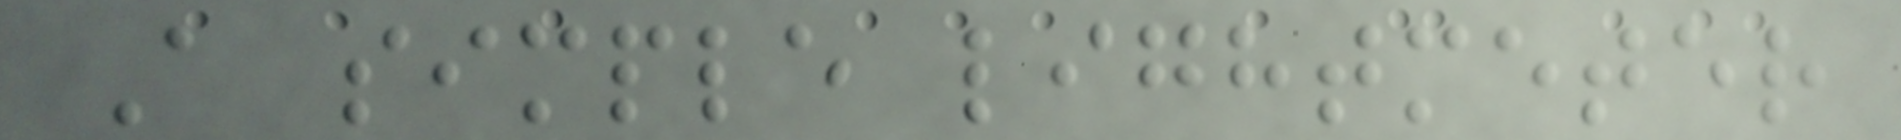A simple lightmeter
